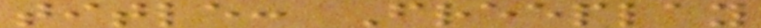title: Freeplay
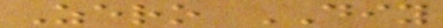Zero DIY
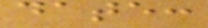date:
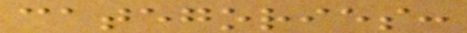categories:
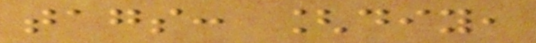tags: [diy,
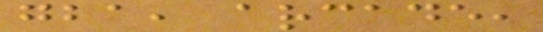gba, arcade,
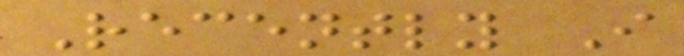Recently I
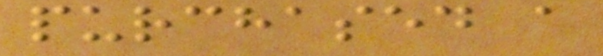purchased a
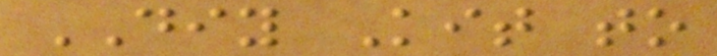DIY Kit to
